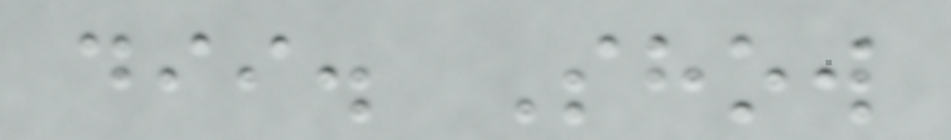dii. Show
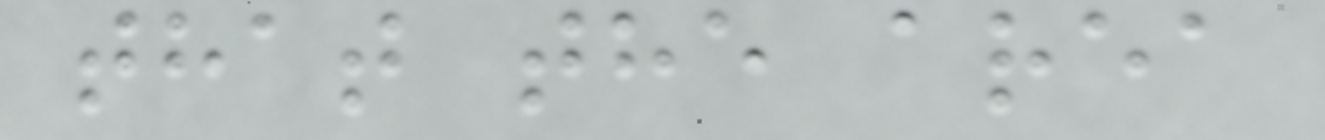that the area
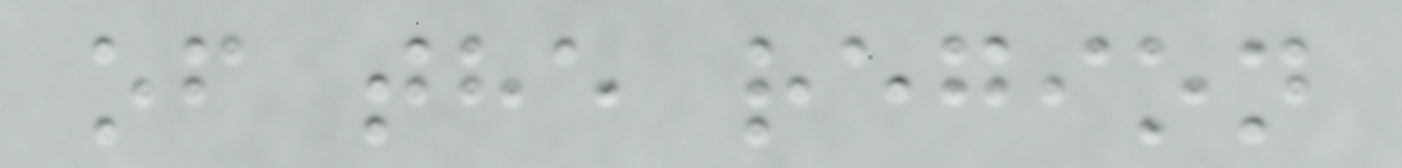of the region
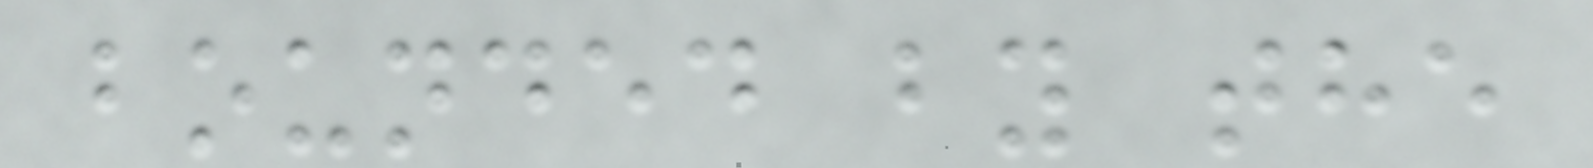bounded by the
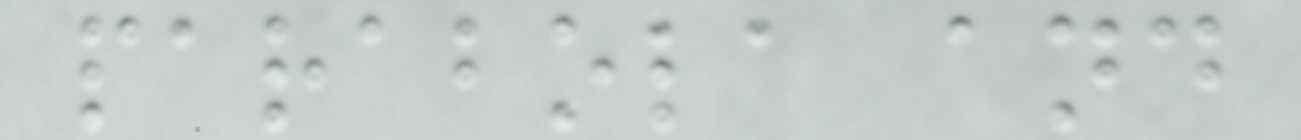parabola and
